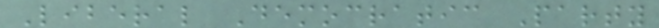Liberal Democratic Party
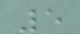5
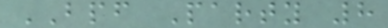BPF Party 8
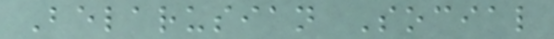Belarusian Social
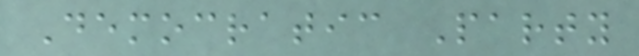Democratic Party
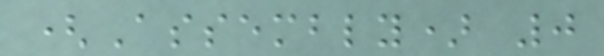(Assembly) 0
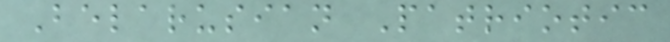Belarusian Patriotic
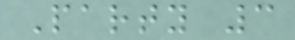Party 3
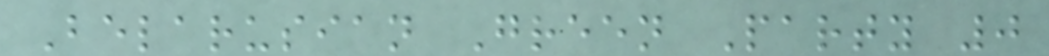Belarusian Green Party 0
